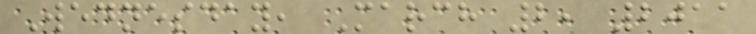Wednesday, March 2, 2011
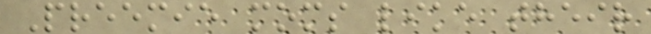Preemie moms like their
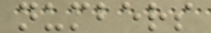numbers
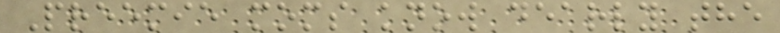Preemie moms know dearly the
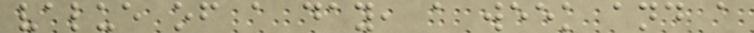value of a day, a week and a
